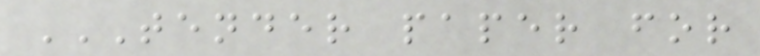TENDER PAPER FOR
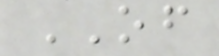OF
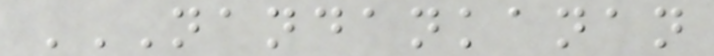NANDANKANAN
